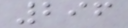296
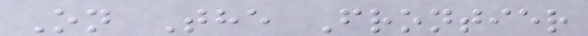On The Frontier
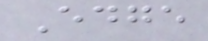Edge
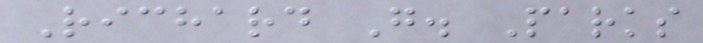Richard G. Parks
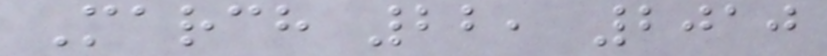March 22, 2010
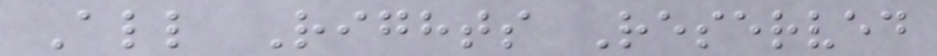All Rights Reserved
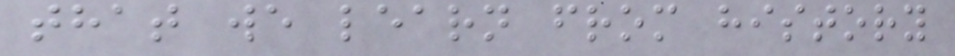that we learn from history
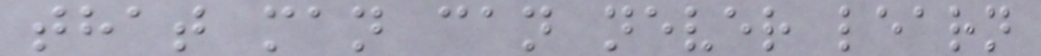that man can never learn
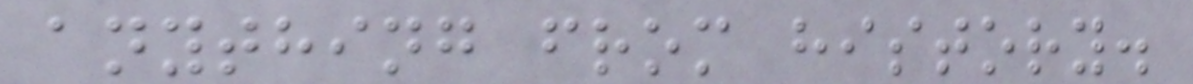anything from history.
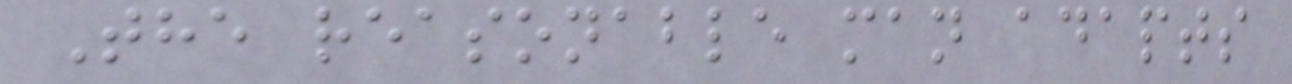The reasonable man adapts
